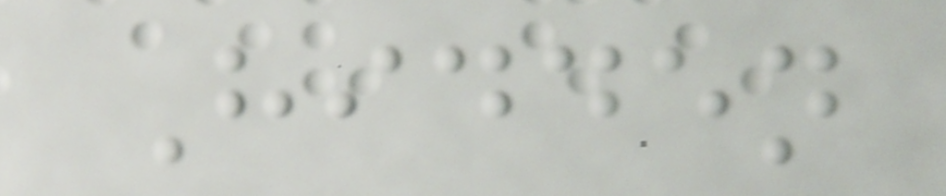Hidden
